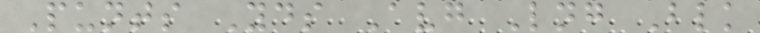Punts Yds Avg Lng Blk
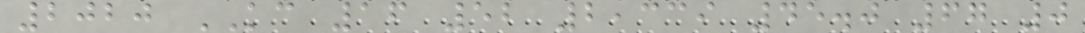2020 KC 16 52 2,339 45.0 67 0
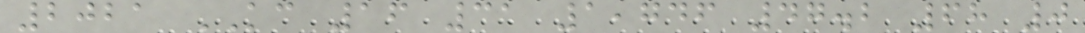2021 KC 16 31 1,746 47.2 68 0
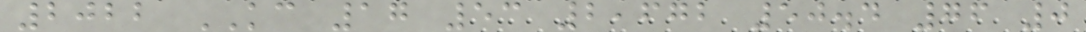2022 KC 17 53 2,672 50.4 76 0
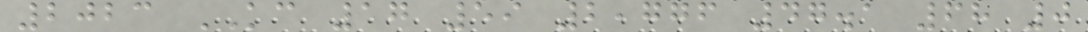2023 KC 17 59 2,776 47.1 68 0
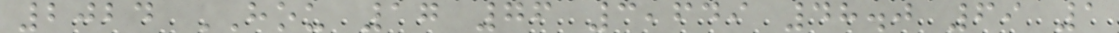2024 HOU 17 76 3,649 48.0 69 1
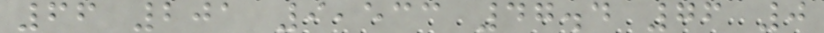66 201 9,533 47.4 76 0
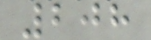208
